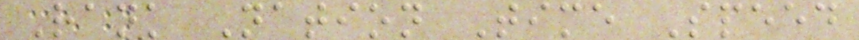Rank Nation Time Speed
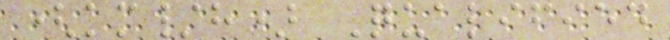(km/h) Qualified
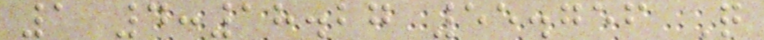1 4:18.27 55.756 Q
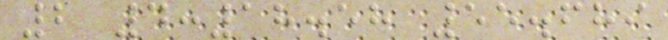2 4:18.58 55.689
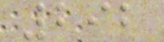292
